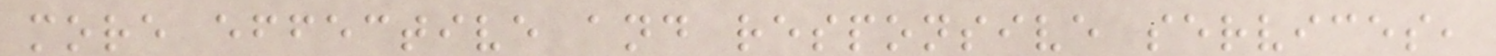more effective and responsive services,
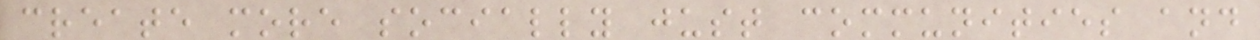create more socially just communities and
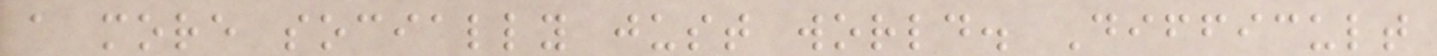a more socially just world. Difficult
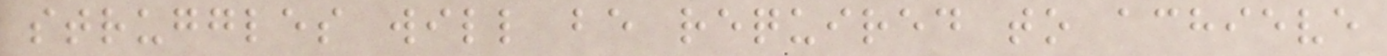struggles will be required to achieve
